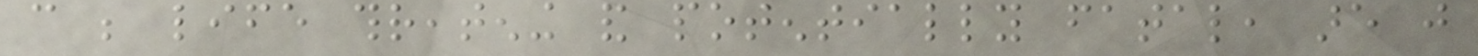can be life threatening and potentially fatal, are just
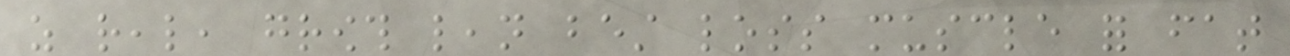as real, growth lean best loss muscle for fat
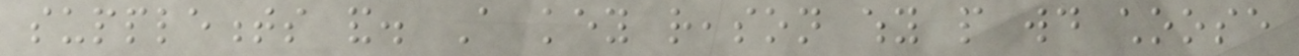supplements and. A key reason why people would choose
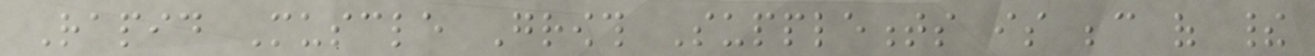Rapid Muscle Growth Supplements is because of their
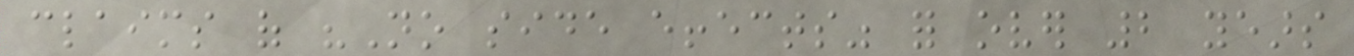claims of "No side effects" for over 2 years
